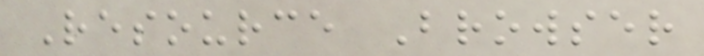Resource Browser
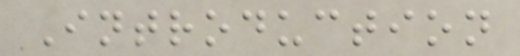Introduction
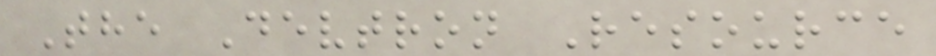The Devtron Resource
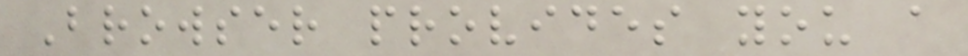Browser provides you a
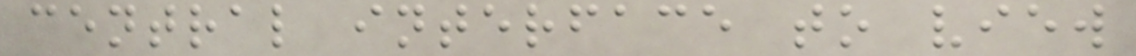central interface to view
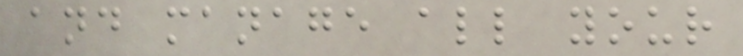and manage all your
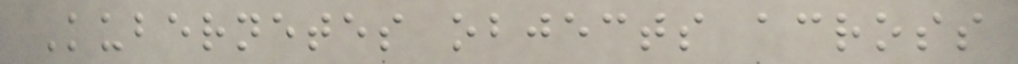Kubernetes objects across
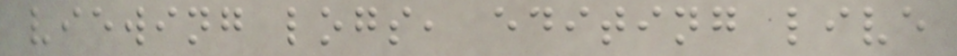viewing logs, editing live
